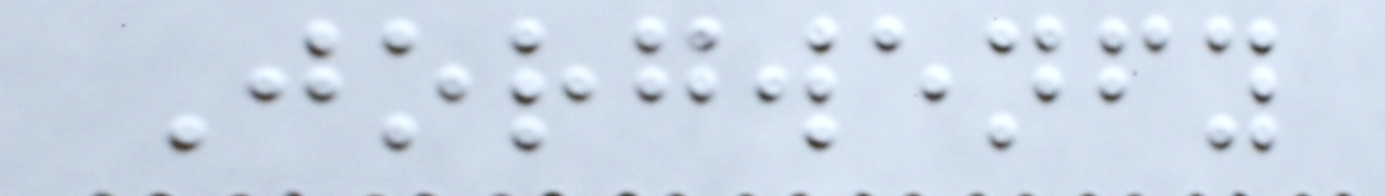Jorgwenfy
